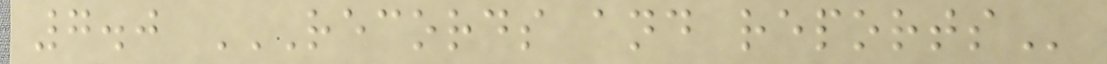7.0 RECORDS AND REPORTS
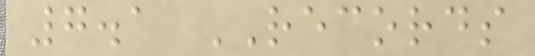7.1 RECORDS
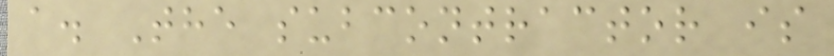a. The subcontractor is
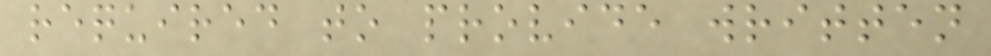required to provide written
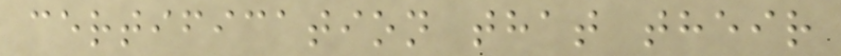certification that their
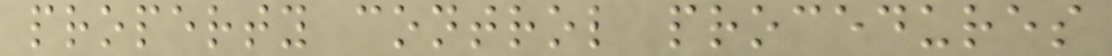property control procedures
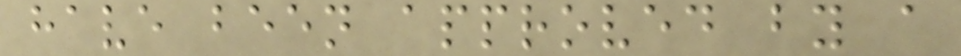have been approved by a
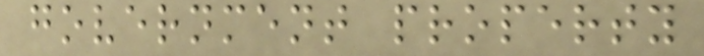government property
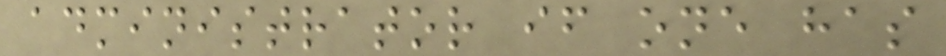administrator if one has
